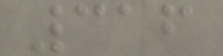316
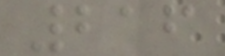216
